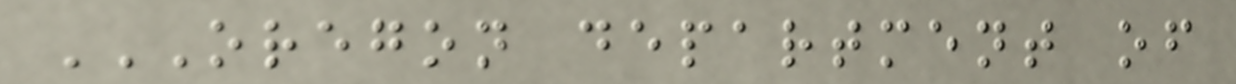OREGON DEPARTMENT OF
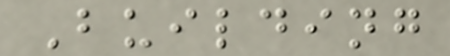Building
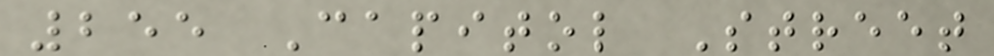255 Capitol Street
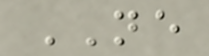NE
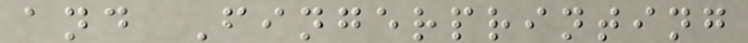and Fingerprinting
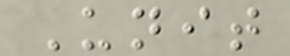Unit
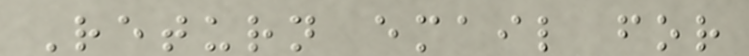Return email for
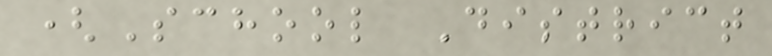(School District
